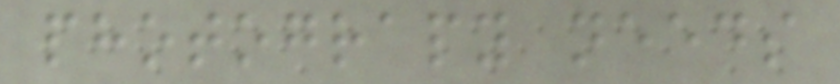photograpy needs
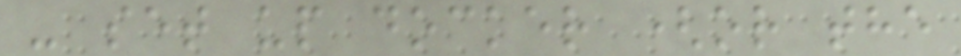- set up docker (or the
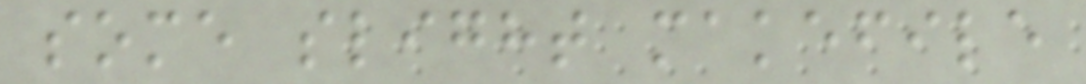some slight makefile
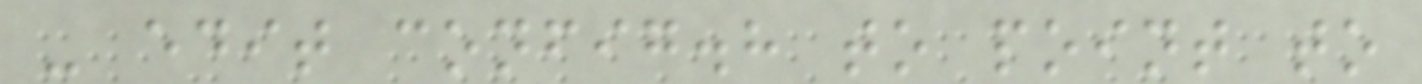- edit config.h to point to
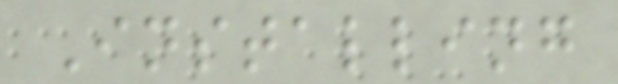Installing
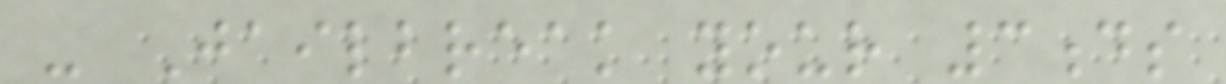- Jailbreak your 3ds
